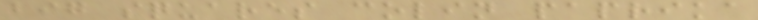big squares colin paprika
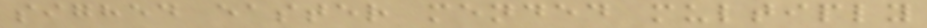sighed easter mended multiply
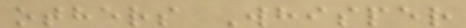others Whisper
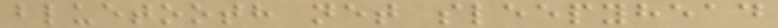bluetooth net sleepyhead
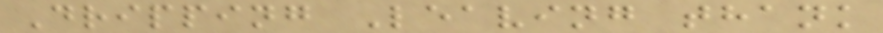Dripping Leaving thank
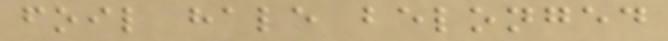foil hale belonged
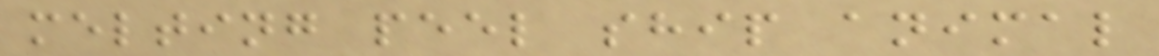melting peel ship animal
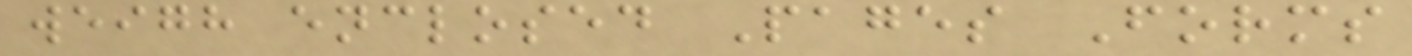weigh enclosed Pages Forms
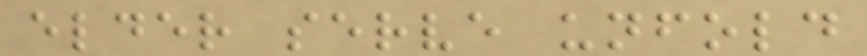elder serve unfold
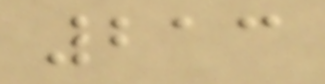213
